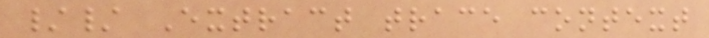// Extract trace context
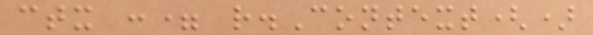ctx := r.Context()
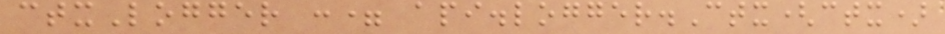ctxLogger := api.logger.Ctx(ctx)
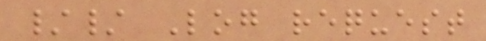// Log request
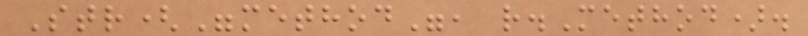Str("method", r.Method).
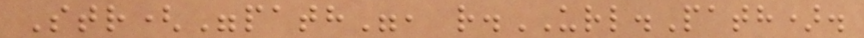Str("path", r.URL.Path).
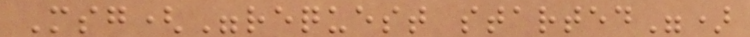Msg("request started")
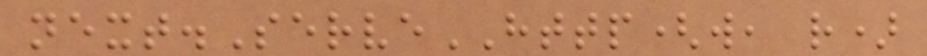next.ServeHTTP(w, r)
